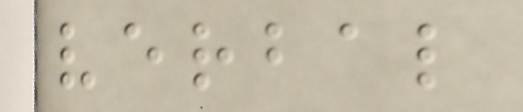verbal
